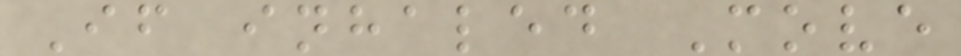If inhaled Move
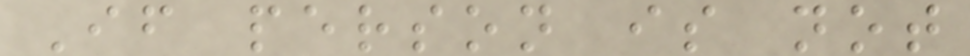If person is not
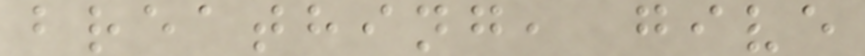breathing, give
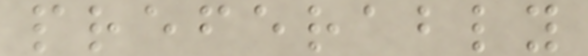preferably
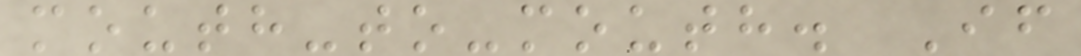mouth-to-mouth. If
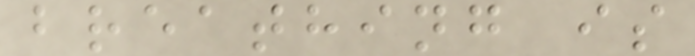breathing is
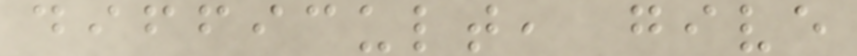difficult, give
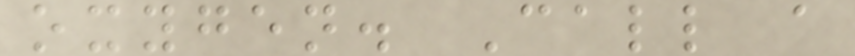oxygen. Call a
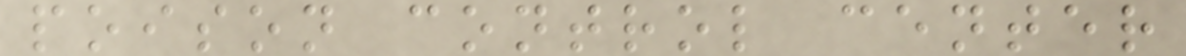poison control center
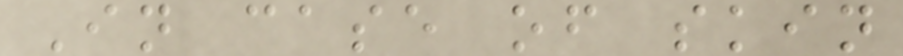In case of skin
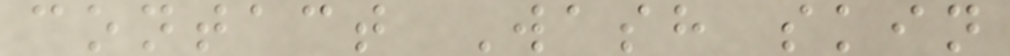contact Wash skin
